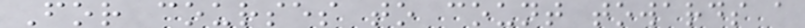For courses to count towards a
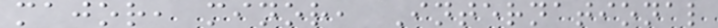major, minor, International
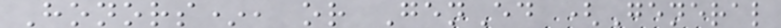Honors*, or GenEd (General
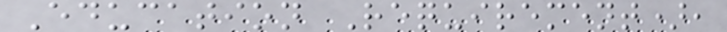Education Requirement),
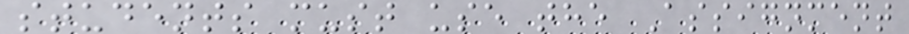students must use the Assignment
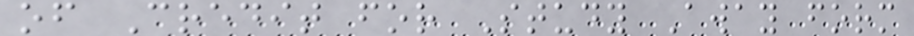of Credit for Study Away form
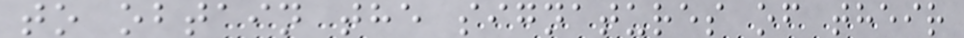to obtain the signatures of their
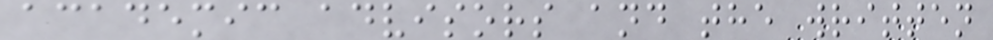academic advisors and the written
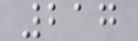217
